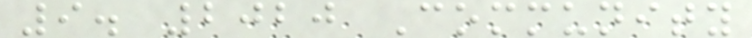9. 2020 Community
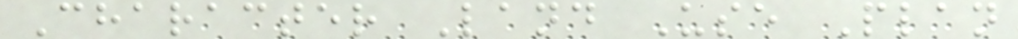Character Land Use Plan
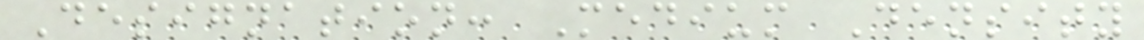Designation: Medium Density
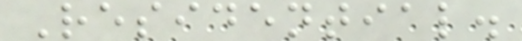Residential.
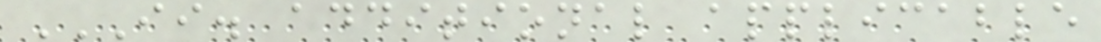II. ADDITIONAL APPLICABLE
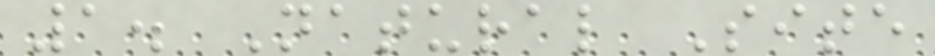1. Natural Site
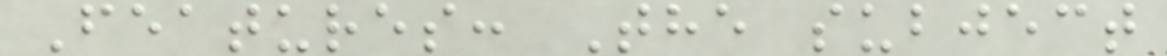Features: The subject
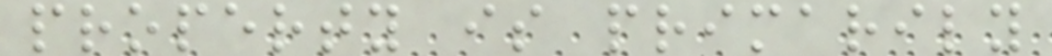property is primarily
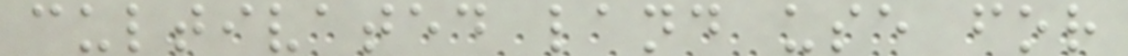cultivated land use for
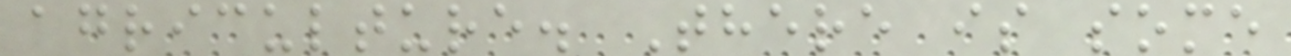agriculture. There is some
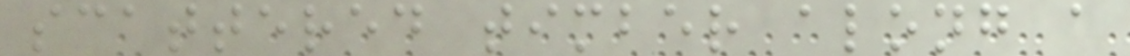scattered timber along a
